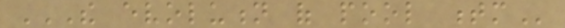THE EVOLUTION OF POOL TM
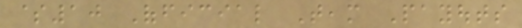$10 Official Team Payouts
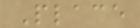Place
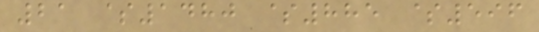21 $1480 $885 $596
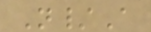N/A
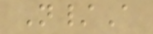N/A
